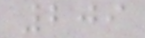209
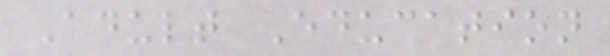Adult Education
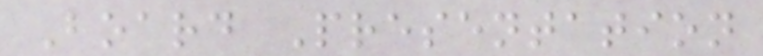Board Presentation
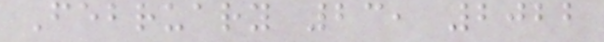February 23, 2022
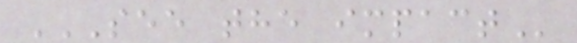SEE THE IMPACT
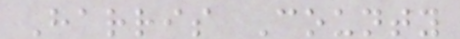Harris County
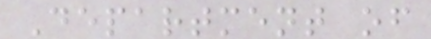Department of
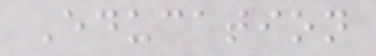Education
